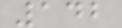142
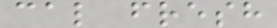cal fresh
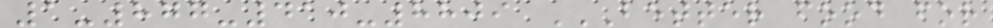1-877-410-8809 BETTER FOOD FOR
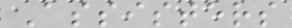Assisters
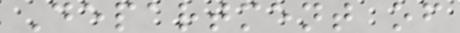Department of
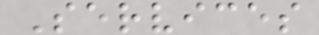Services
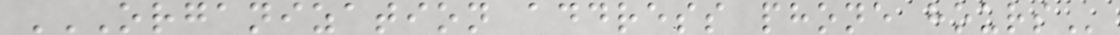ORGANIZATION ADDRESS PHONE HOURS
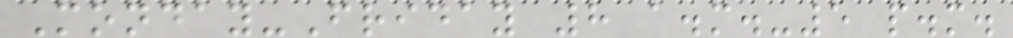Monday-Friday 8 a.m.-5 p.m.
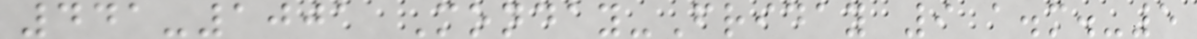441-1001 Monday-Friday 9 a.m.-5
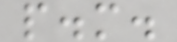p.m.
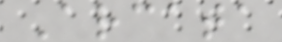Arcata
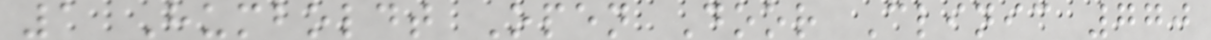1 Humboldt Open Door Clinic 770
